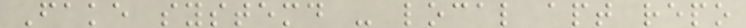Fake systemd - local apt repo
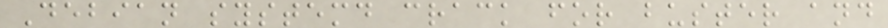Debian systemd crack for buster and
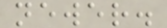newer.
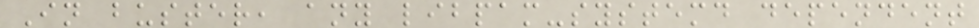In buster, any libpam-systemd dependent
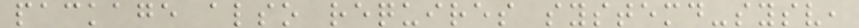package also requires systemd-sysv,
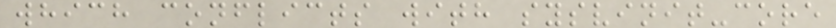which conflicts with sysvinit-core
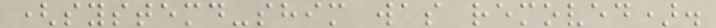(systemd-shim was removed).
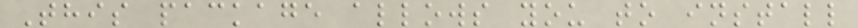This package allows you to install
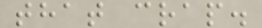that crap.
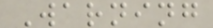Warning
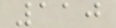110
